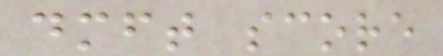dmft score
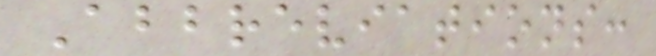Abbreviations:
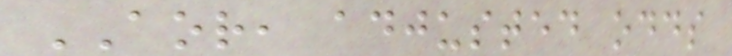AOR, adjusted odds
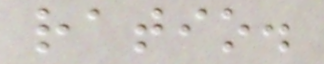ratio.
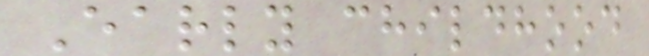Early childhood
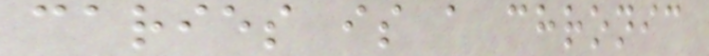caries is a chronic
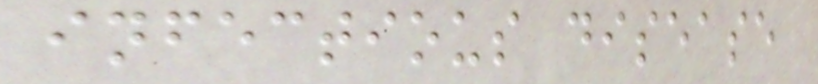infectious disease
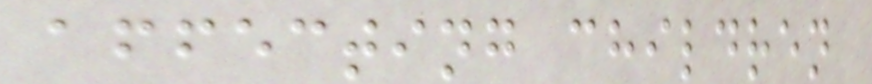affecting children
